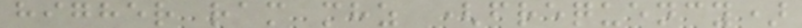higher ram mhz (frequency)
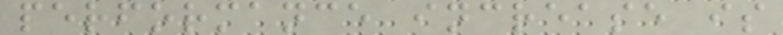performance increase is
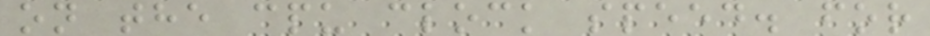on the cpu clock speed. for
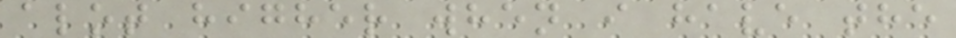alot higher when i have the
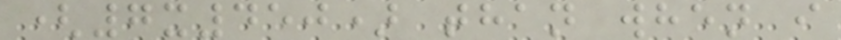(7x450) than when i
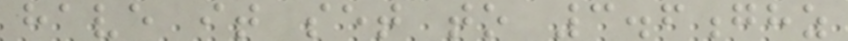have it set to 3.6ghz
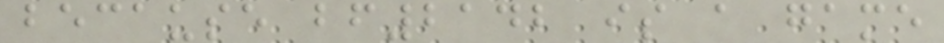because bf2142 is a game
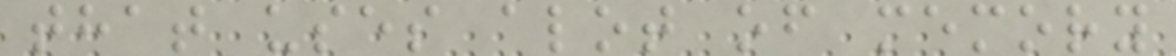that uses alot of memory
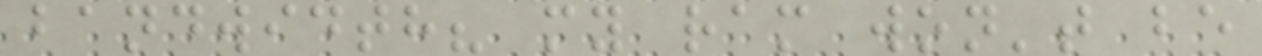bandwidth? my ram won't be
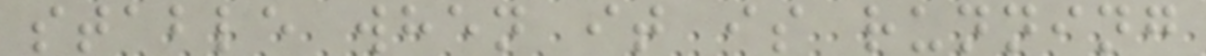stable when it is running
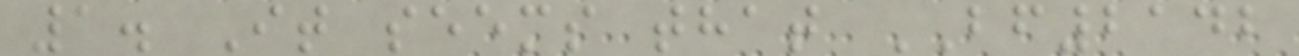1. It seems that BF2142
